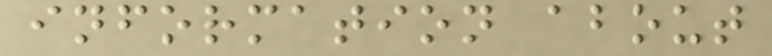information about
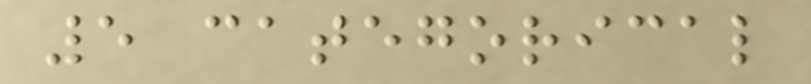5 categorical
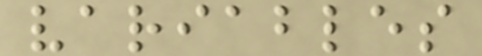variables
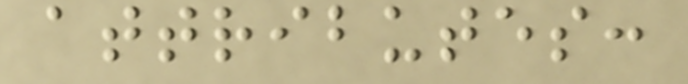attributes:
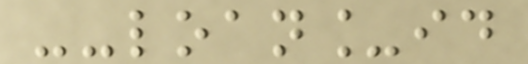--loan_id
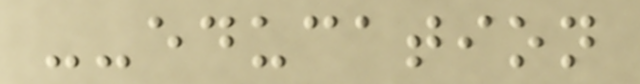--education
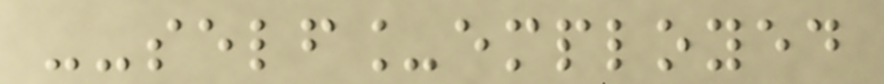--self_employed
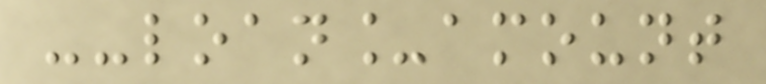--loan_amount
